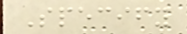Specify
